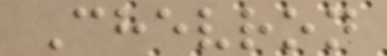Chevron
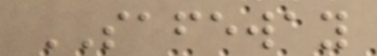SAFEWAY
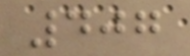407
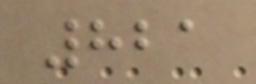821
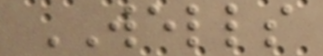WELLS
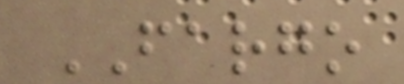FARGO
